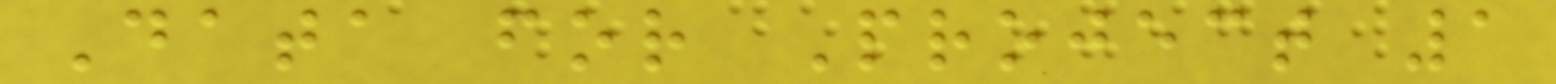Data for Project 1
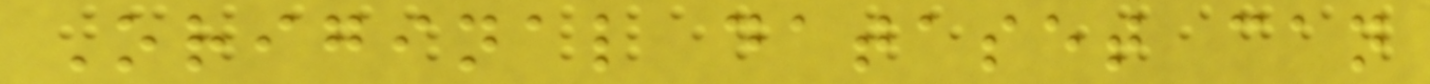Original dataset can
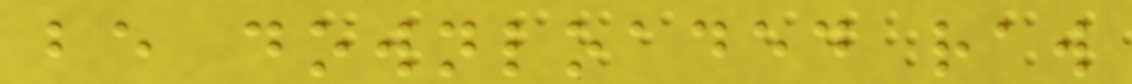be downloaded raw
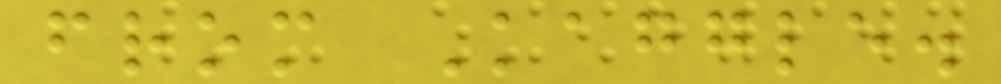from Kaggle.
